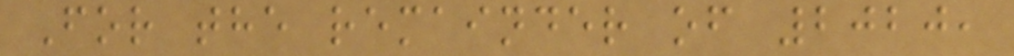For the remainder of 2020,
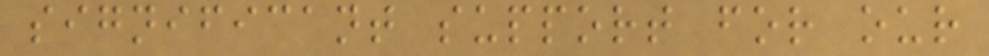significant support for our
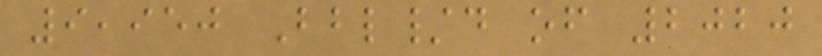9,950 Bbl/d of 2020
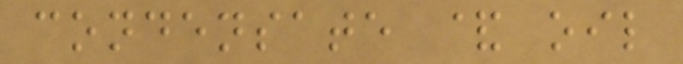condensate & oil
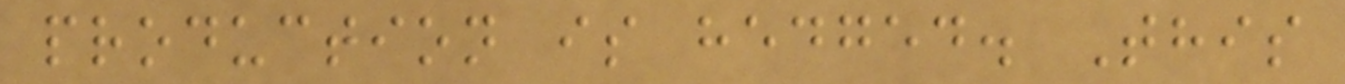production is hedged. This
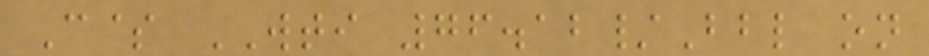C$ WTI 76.12/Bbl on
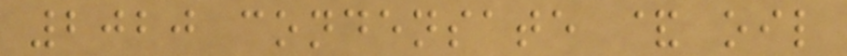2020 condensate & oil
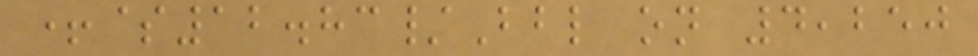+$12.83/Bbl on 4,250
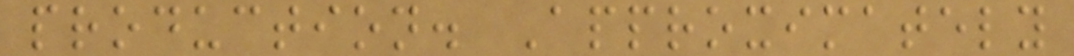production. Approximately
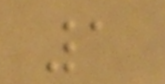1
